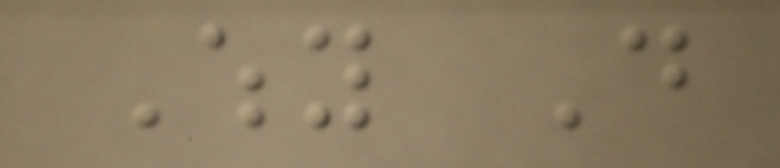Why Do
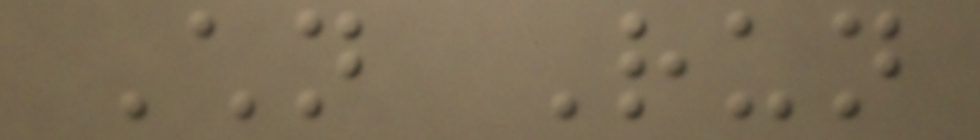Children Run
